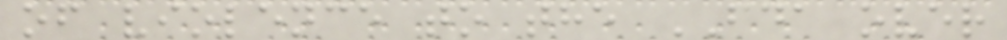of violence to the FDA over
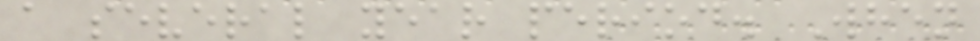a several year period. When
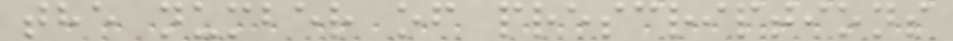the number of prescriptions
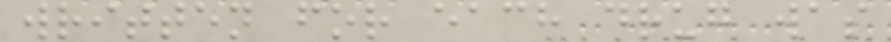written for each drug was
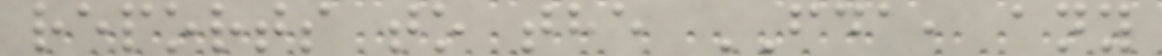reports to the FDA, any
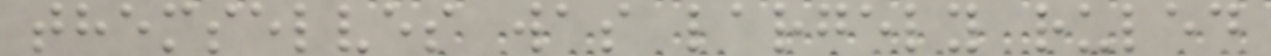themselves was largely ruled
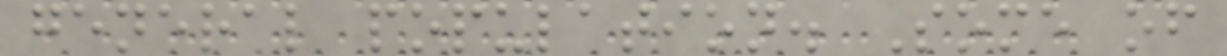general population. Some of
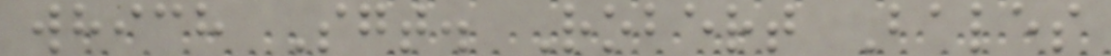which Sgt. Robert Bales
